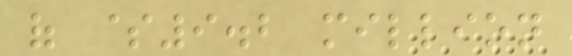of $9.2 million
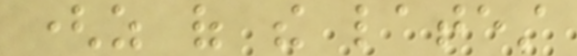(as of the latest
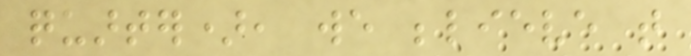quarter), we believe that
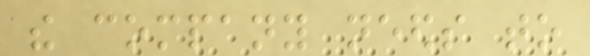the company needs to
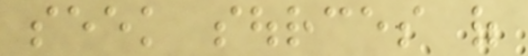seek sources of
